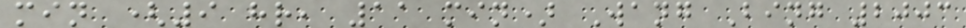min (9 hr, 11 min) Wang Bing 2003
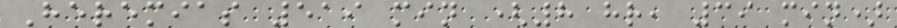Heremias 519 min (8 hr, 39 min)
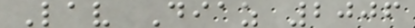Lav Diaz 2006
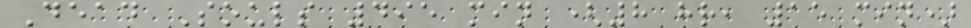Dead Souls 495 min (8 hr, 15 min)
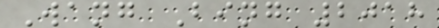Wang Bing 2018
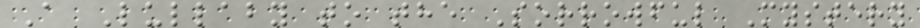A Lullaby to the Sorrowful Mystery
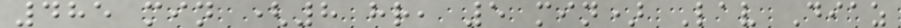485 min (8 hr, 5 min) Lav Diaz
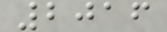2016
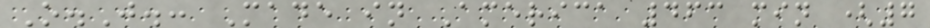O.J.: Made in America 463 min (7
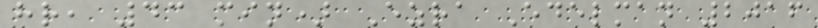hr, 43 min) Ezra Edelman 2016
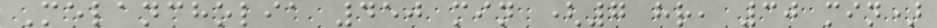Melancholia 450 min (7 hr, 30 min)
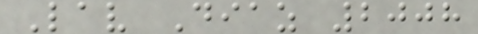Lav Diaz 2008
